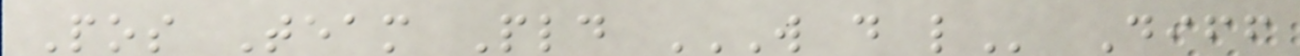Pos Team Pld W D L Diff
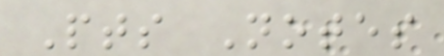Pts Notes
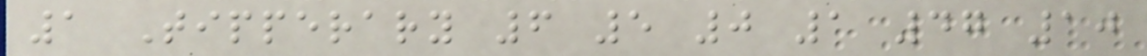1 Tipperary 6 5 0 1 47 10
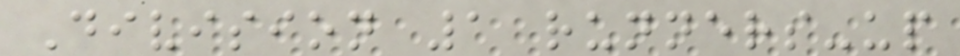Division 1 runners-up
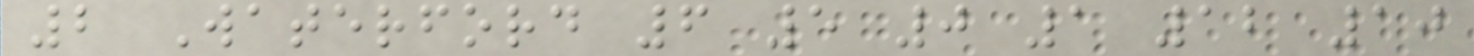2 Waterford 6 5 0 1 12 10
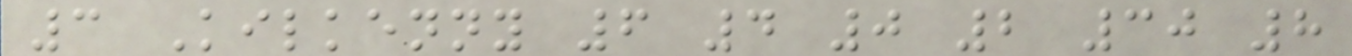3 Kilkenny 6 4 0 2 30 8
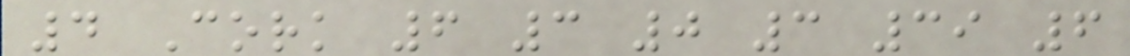4 Cork 6 3 0 3 39 6
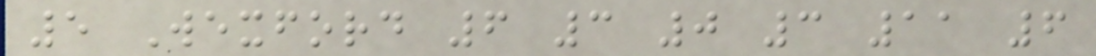5 Wexford 6 3 0 3 11 6
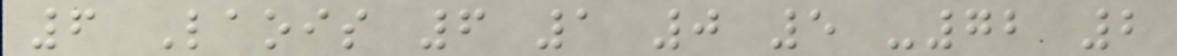6 Laois 6 1 0 5 -72 2
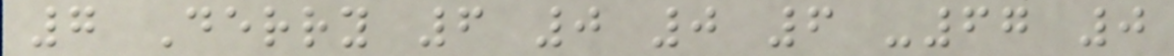7 Derry 6 0 0 6 -67 0
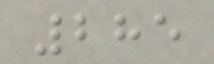285
